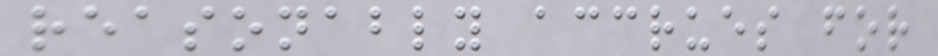reasonably accrues for
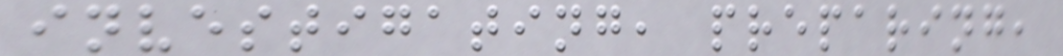investigating, preparing,
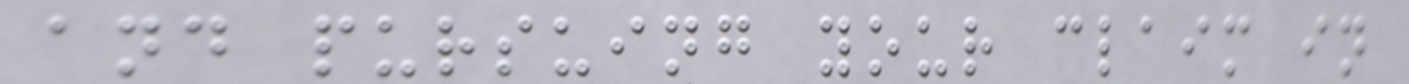and pursuing your claim in
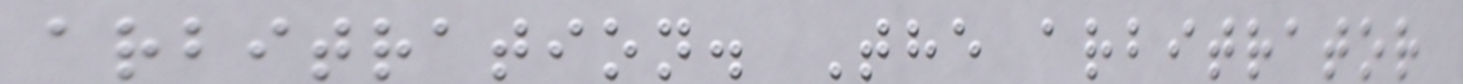arbitration. The arbitrator
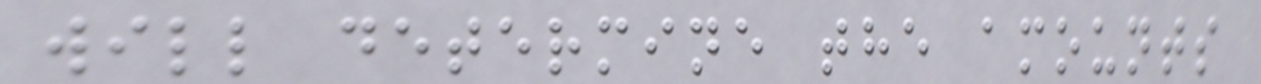will determine the amounts
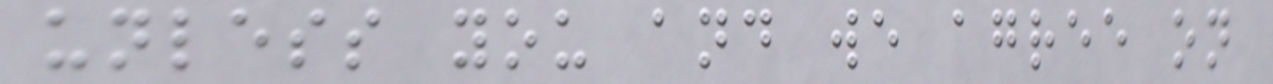unless you and we agree on
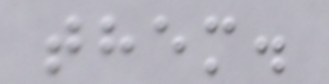them.
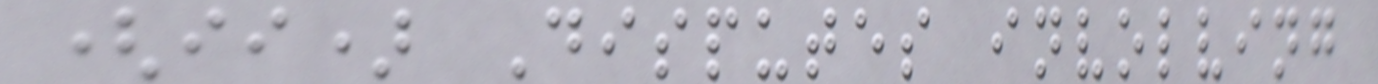(ii) Disputes involving
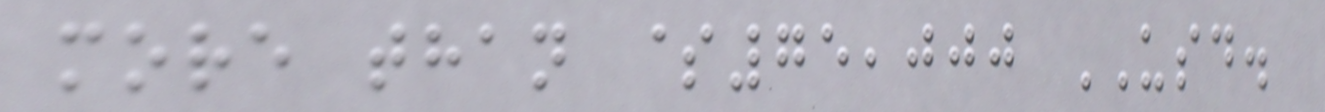more than $75,000 USD.
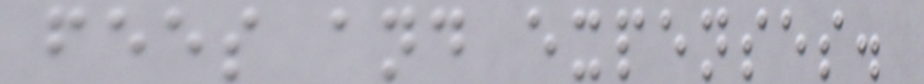fees and expenses.
